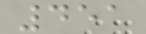451
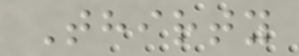Thirty
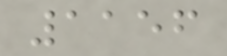1156
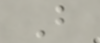B
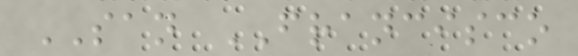SAN FRANCISCO
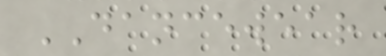DANCEWEAR
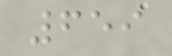659
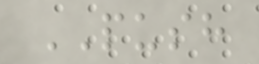PUSH
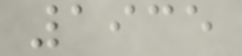1935
